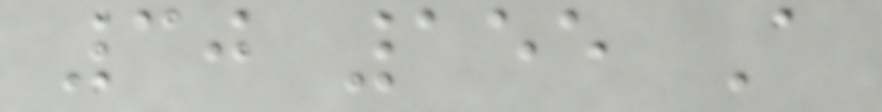30 155 A
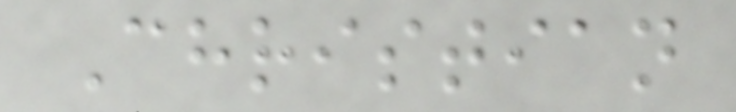Christian
